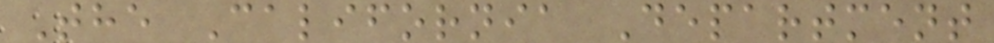The California Department
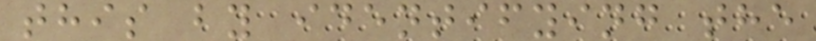this by identifying the
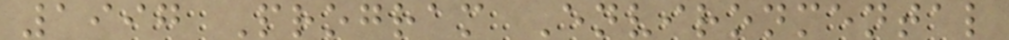1997 Program Environmental
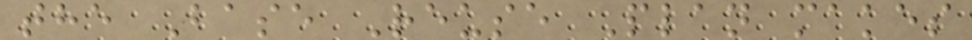the Base Reuse Plan makes
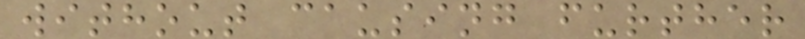without causing further
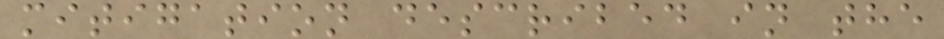mitigation described in the
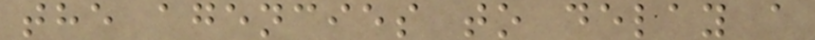the agencies to delay a
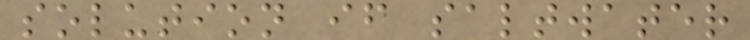solution if saltwater
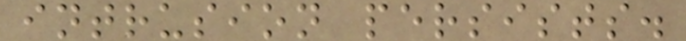intrusion persists.
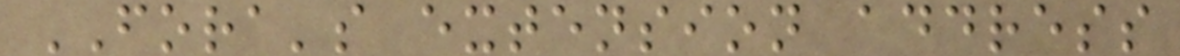FORA's extension address
